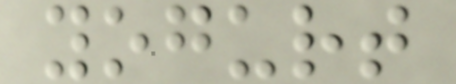yogurt
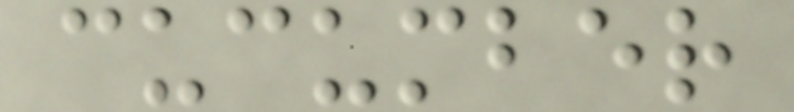cucumber
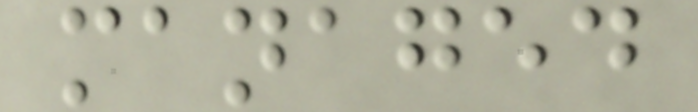managed
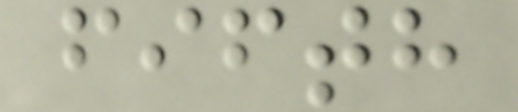fifth
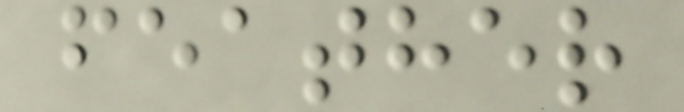feather
